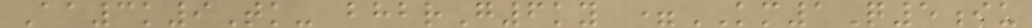Aa3k9Tk- bhbrG6ky =KM1Q5iu
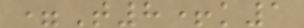=T8+k1
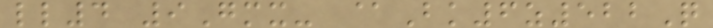ll4 9Gmx- @Bk6z522Q
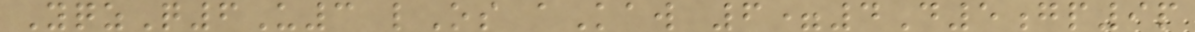YqzQ6U3 lOs aKaw 6=4D5gp9p
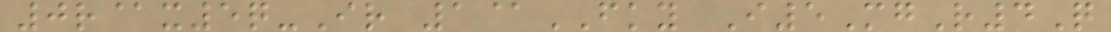0r@x5q-Ir 1@FKY I5MgR4Q
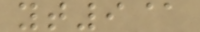yt9@
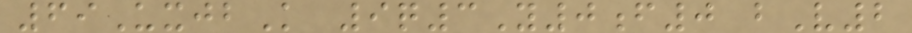69UxjbK 9q3Y0f0 bV2
